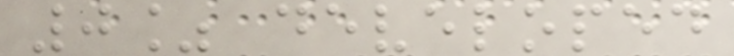0% developed
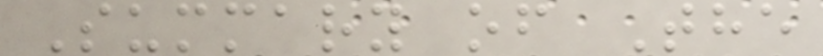Summary of The
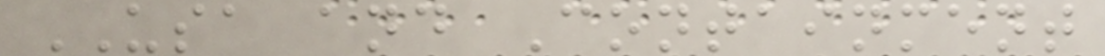USA and Containment
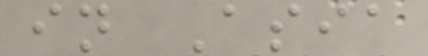in Asia
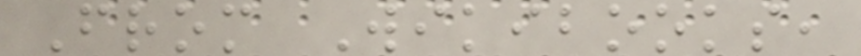From Wikibooks,
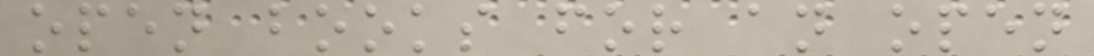open books for an open
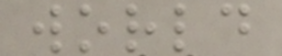world
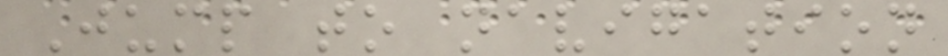Jump to navigation
